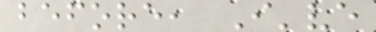before, I've
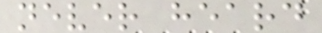never heard
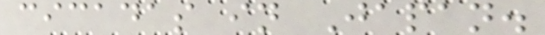cicadas in Japan.
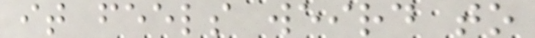it feels weird to
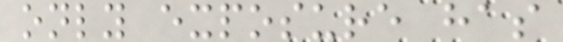only exposure has
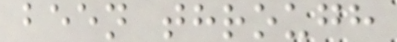been through
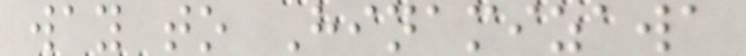way to Hinamizawa
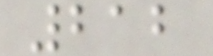212
